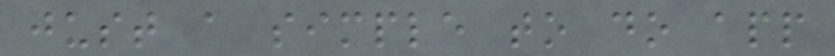just a simple to do app
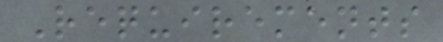Requirements
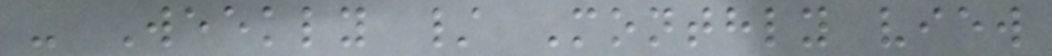- Weekly / Monthly view
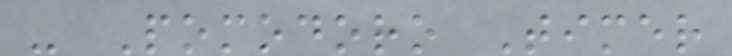- Pomodoro Timer
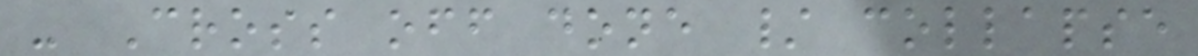- Cross off done / collapse
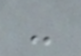-
